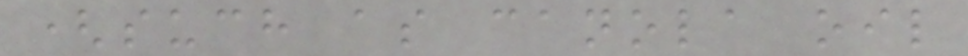(such as canola oil
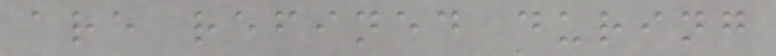are refined during
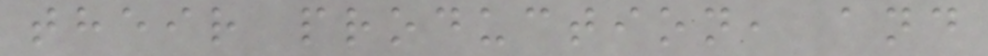their production, and
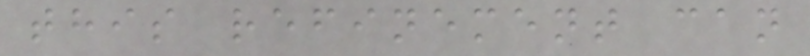this refinement can
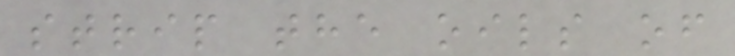strip the oils of
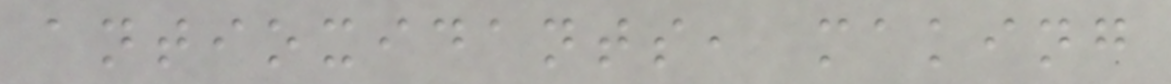antioxidants, making
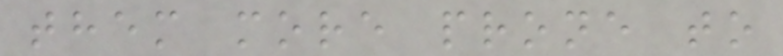them more prone to
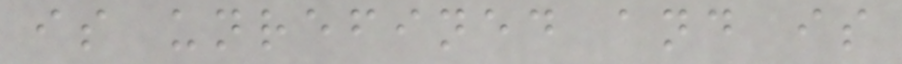is unrefined and is
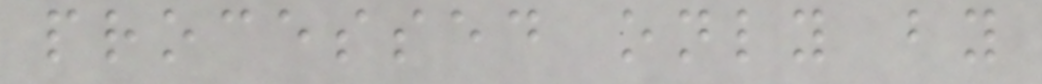processed only by
